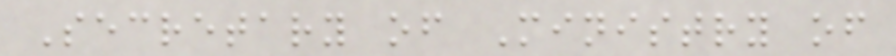Secretary of Ministry of
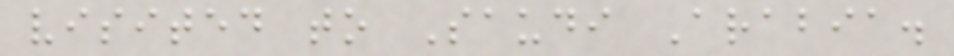visited to Saudi Arabia.
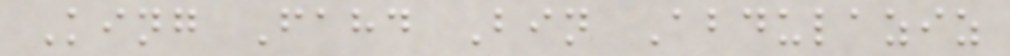King Fahd Bin Abdulaziz
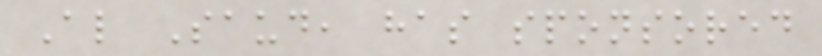Al Saud, has sponsored
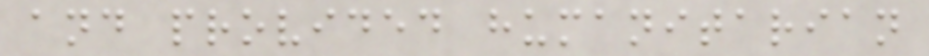and provided humanitarian
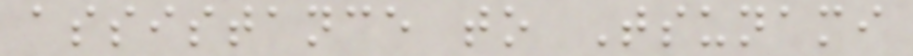assistance to Tsunami
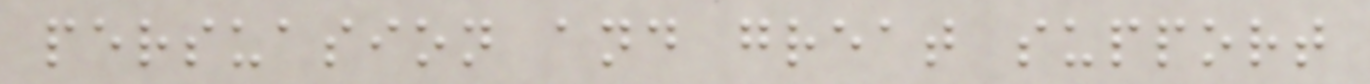persuasion and great support
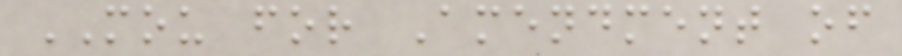MOU for Amendment of
